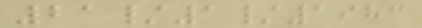21/1/1983
